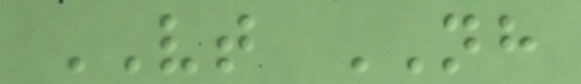VT NH
